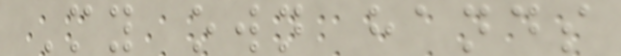My own hands
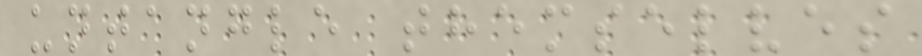untangle themselves
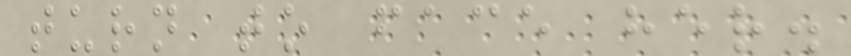turn to face her.
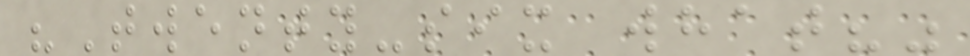"Twenty-six what?"
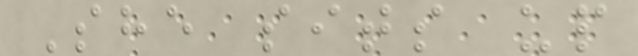She sits up
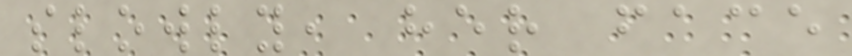slowly, her face
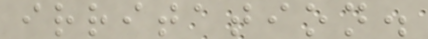irritation.
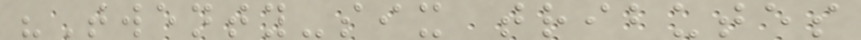"Twenty-six tributes
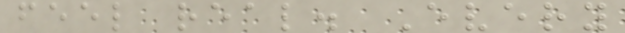feel real. Every
